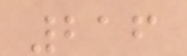216
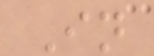In
